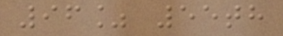96% 55th
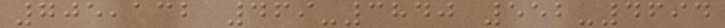705,132 469-3840 552-4694
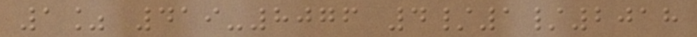1% 419-8076 4/1/2018
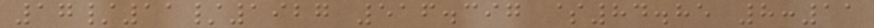17/11/1927 516.397 $84.85 8:11
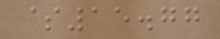$15.77
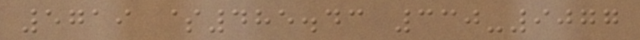5719 $485.43 330-9077
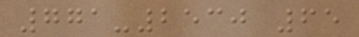771-2530 65
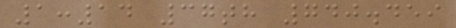1:14 37th 740.459
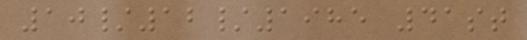10/12/1985 41st
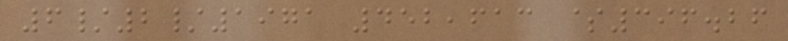6/2/1971 452,613 $396.26
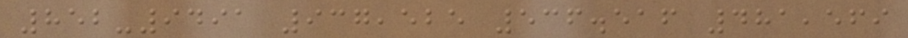852-9491 937,525 536.516 481,569
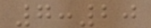7:20
